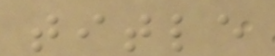title
